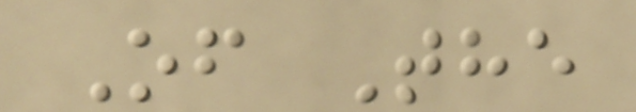Of The
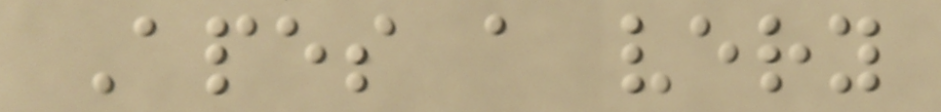Apes a very
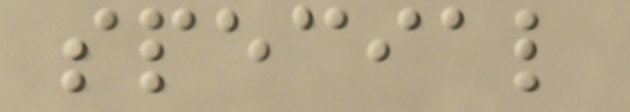special
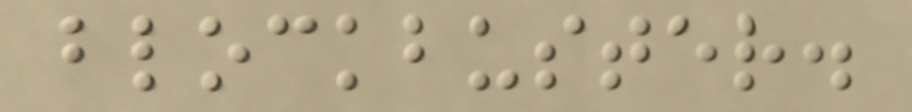blockbuster.
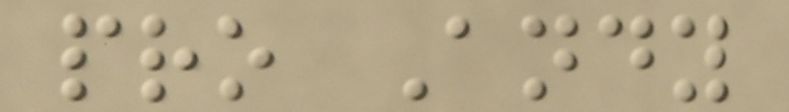pro Andy
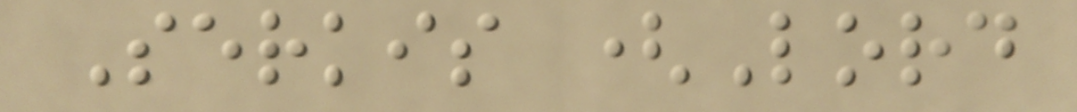Serkis (Lord
